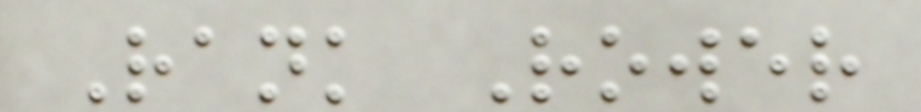Rank Rower
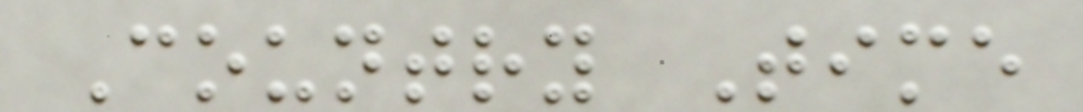Country Time
